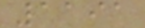1191
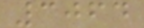3064
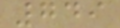749
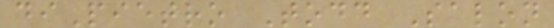diPietro Todd Salon
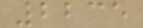2235
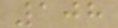108
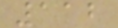112
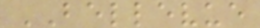BELLEVUE
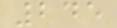245
